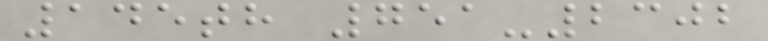145th 751-2302
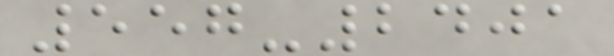557-2401
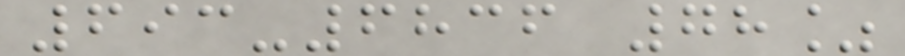693-6836 78%
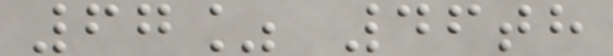67% 46th
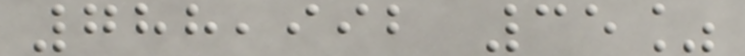788,992 35%
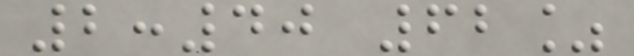2:40 62%
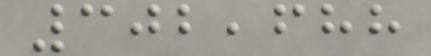302,688
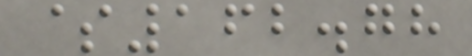$162.78
